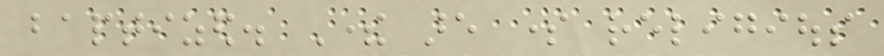baptized. There are some religious
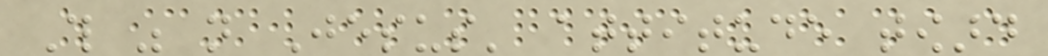This was not Jesus' attitude toward
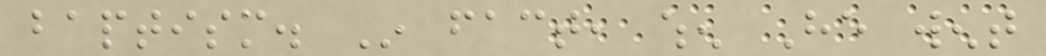baptism. In fact, when He went
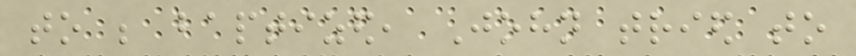to be baptized, John tried to
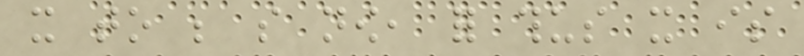it to be so now, for thus it is
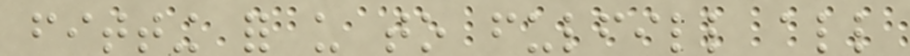fitting for us to fulfill all
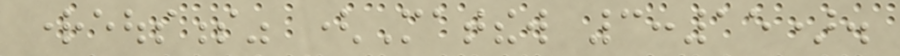righteousness" (Matthew 3:15).
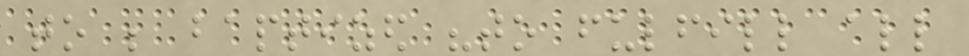to be baptized "to fulfill all
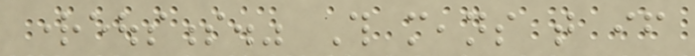righteousness." This means that if
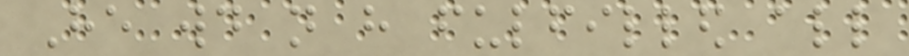He would not have fulfilled all
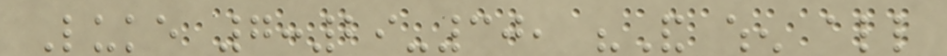Luke 7:29-30, "And when all
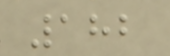182
